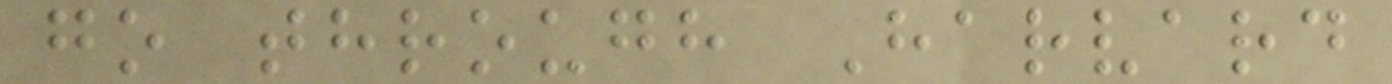go through Harvard
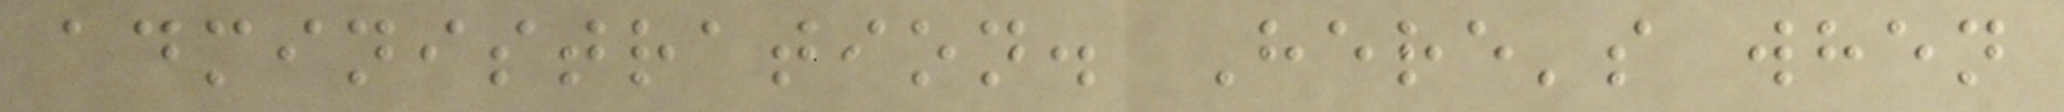administration. Here's when
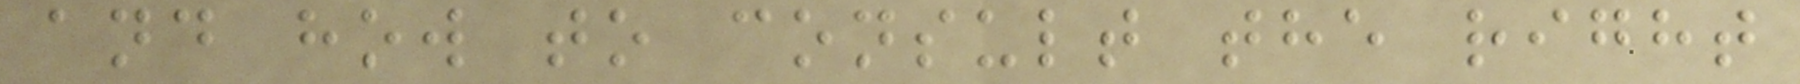and how to consult the right
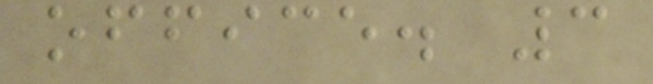office. 3
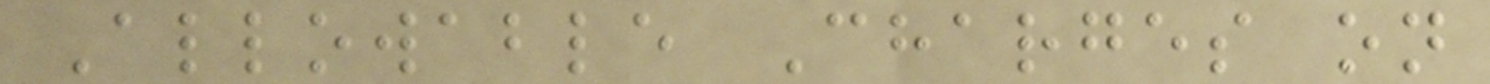Allowable Charges on
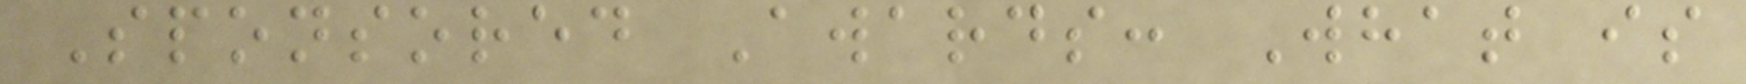Sponsored Awards: What is
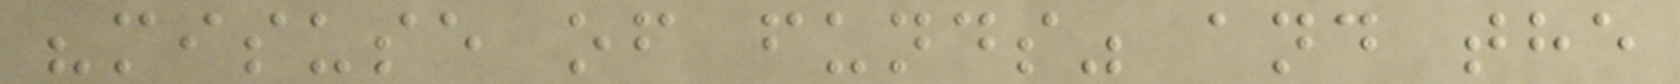"misuse of funds" and the
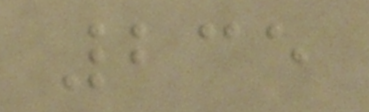235
